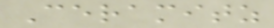Ceramitz
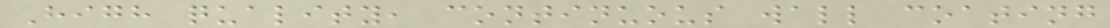High quality, continuous wall coating
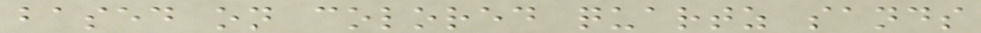based on colored quartz sands
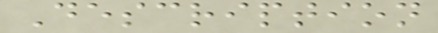Description
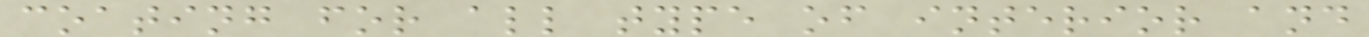coating for all type of interior and
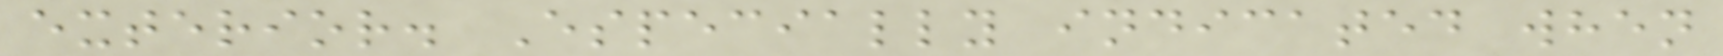exterior. Especially indicated when
